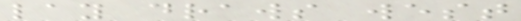lay draws west
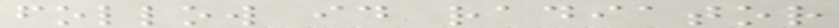follow id radiator
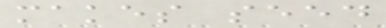makes seed
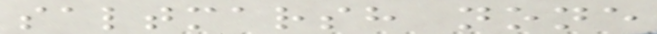saltmarsh none
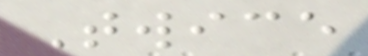Twice
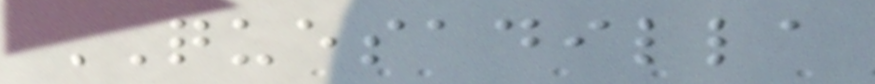QUESADILLA
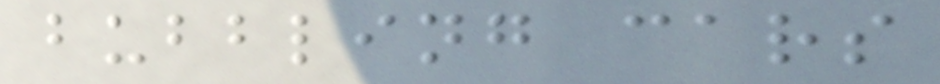bubbling cars
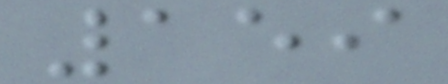159
